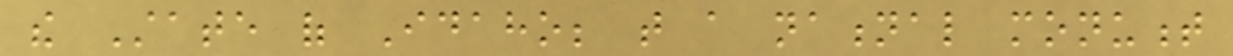the State of Idaho; that a national monument
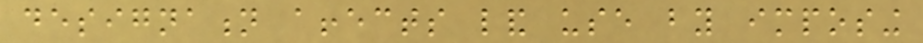designation affects land use by imposing
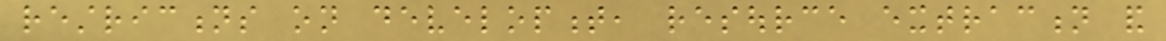restrictions on development, resource extraction and
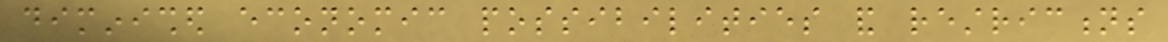diminished economic possibilities and restrictions
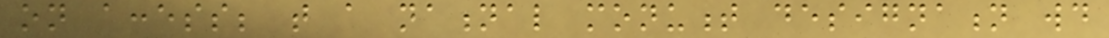on access; that a national monument designation would
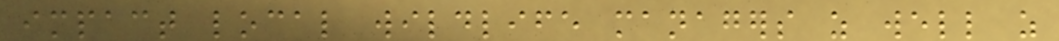impact local wildlife managers as well as
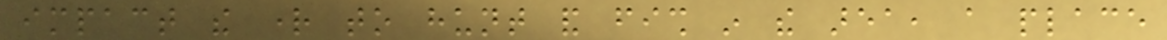impact the right to hunt and fish in the area, a place
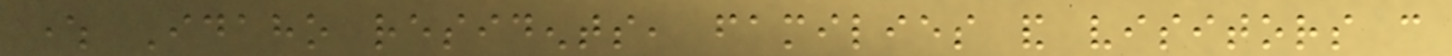where Idaho residents, families and visitors can
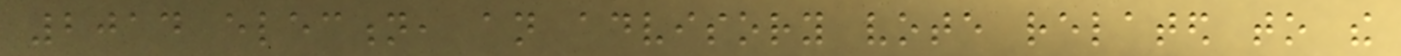2014 election, an advisory vote related to the
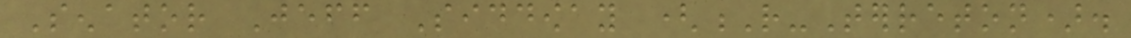Senator Jeff Siddoway (R-Terreton).
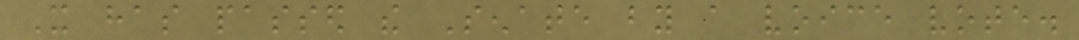It has passed the Senate by a voice vote.
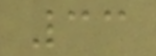33
